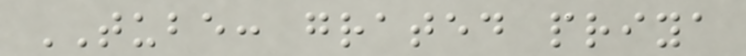TUBE: grated priya
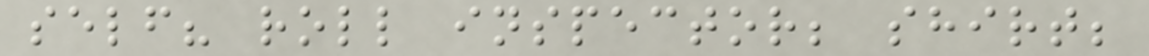self? roll inspector; shirt;
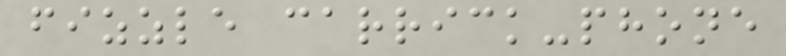fizzle carrick-phone
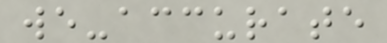we-accurate
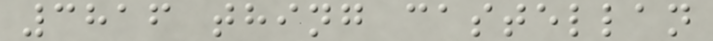3816 thing castellan
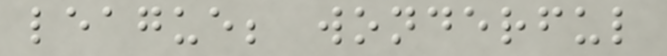league; wonderful
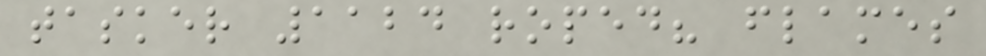tasker 1124 roped? flames
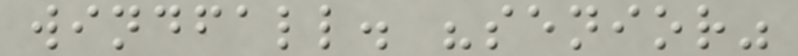windfall. "senior"
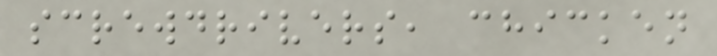screwdrivers, chicken
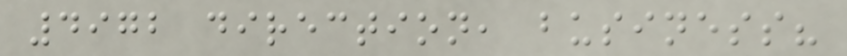4972 direction, business?
